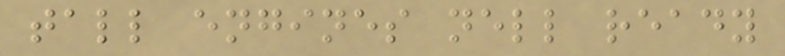tall engines nell ready
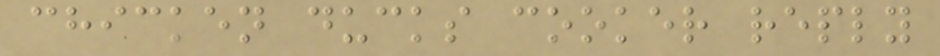chicken ducks cooker reply
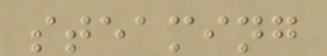steaming
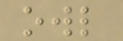owl
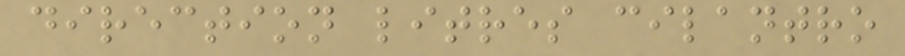direction litres cilantro
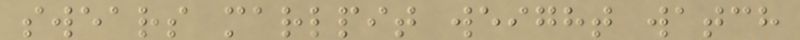swears marlpit weight watch
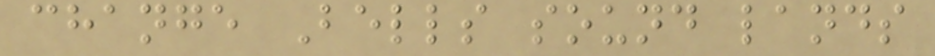change Bells sound lands
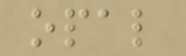opal
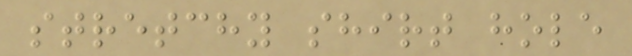stretchy shirt hole
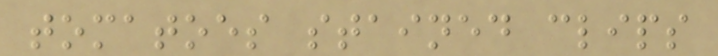tomatoes stained clips
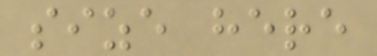size here
